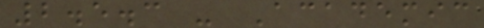2.5.3 - Academic
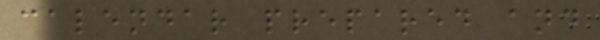calendar prepared and
